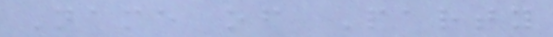Name of Party
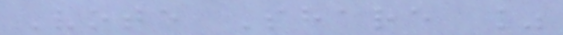Vote Share %
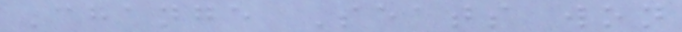Change Seats won
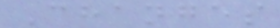Changes
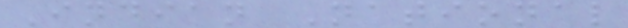Indian National
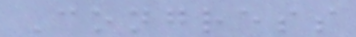Congress
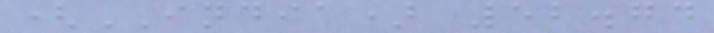(INDIA) 52.74
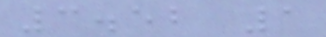3.52 1
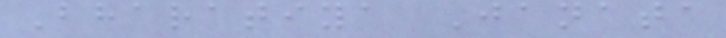Bharatiya Janata
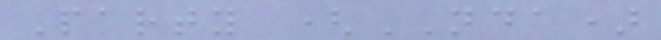Party (NDA)
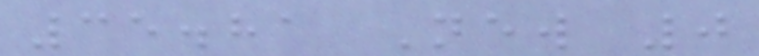35.81 New 0
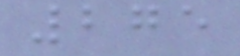275
